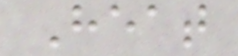Heat
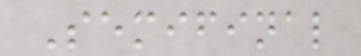Semifinal
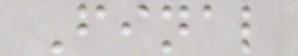Final
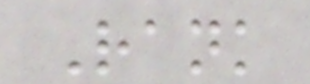Rank
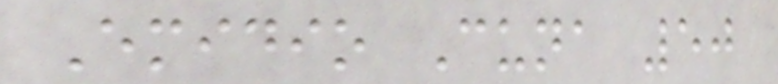Emidio Cuna 50
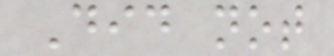Did not
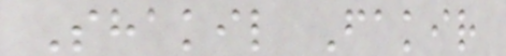Shakil Fakir
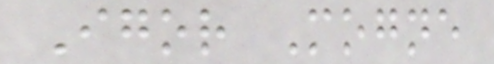Igor Mogne
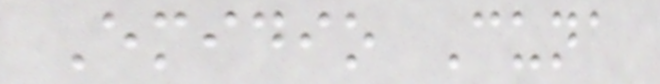Emidio Cuna
